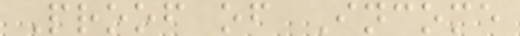Proof of Income
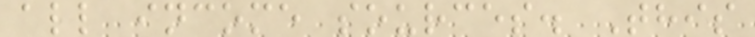all income sources. This
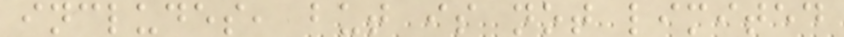includes, but is not limited
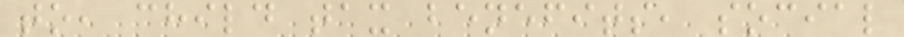to, child tax benefits, social
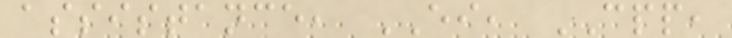assistance, EI, CPP,
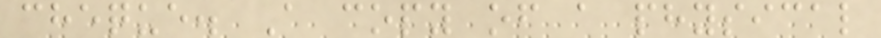cheque. A copy of a physical
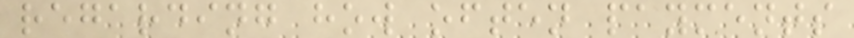regarding how often payments
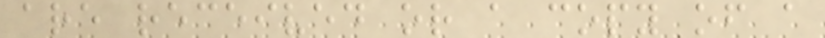are received or a copy of a
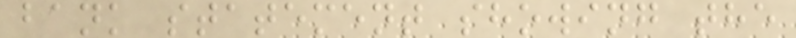bank statement showing the
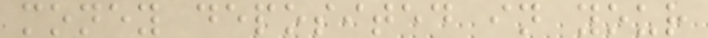money deposited in your
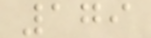179
